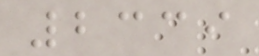2339
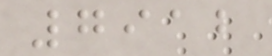7912
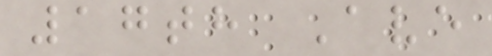17th Ave
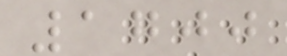1700
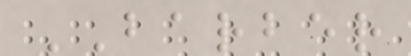BARBER
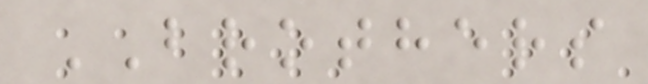BROTHERS
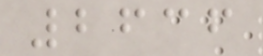2636
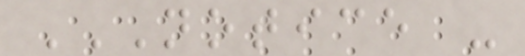NOTICE -
